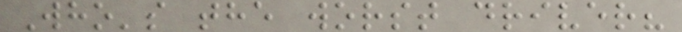Who's the worst driver?
